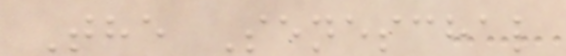The Seneschal
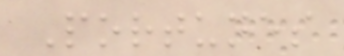Portunes
